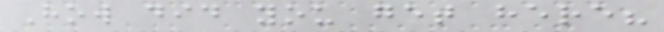How did you get here?
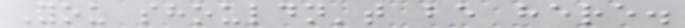You shouldn't be here.
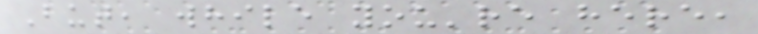But, while you're here,
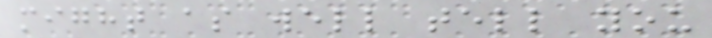might as well tell you
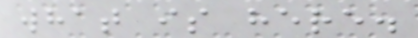what is here.
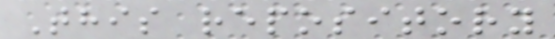This repository
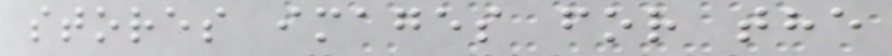stores images for the
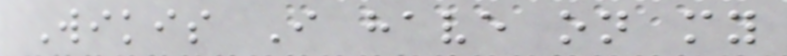Wikis I have on my
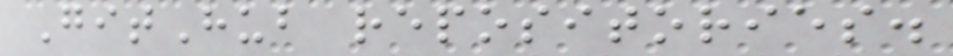GitHub repositories.
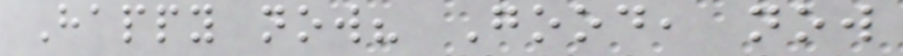Happy now? Good, now
